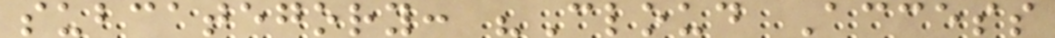subcategory: "Cloud Access
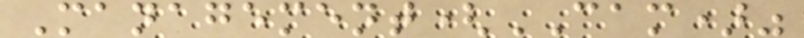Management(CAM)"
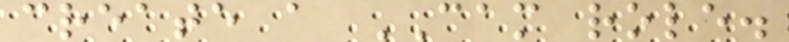create a CAM role.
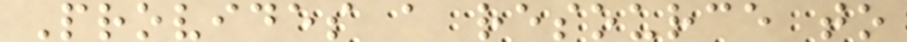Provides a resource to
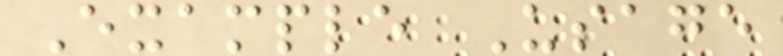Example Usage
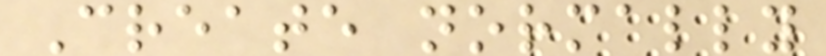Create normally
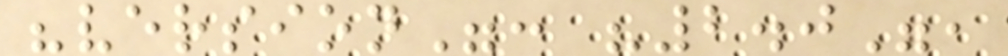"version": "2.0",
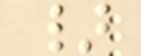}
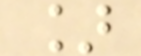]
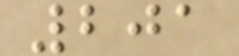201
